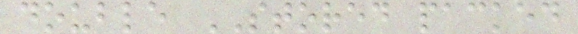double STORED packed
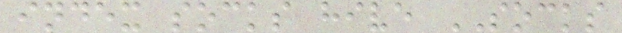index socks hive SOCKS
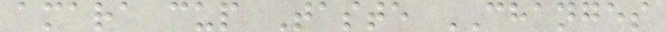amara cup Taste CHANGES
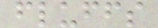fluffs
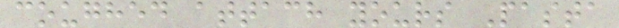coughed attach yours Pasta
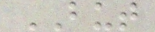BUT
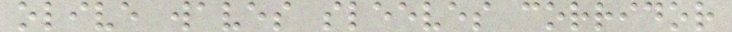olive waves sleeves corridor
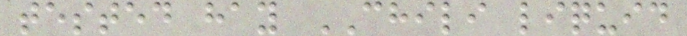tested hay CHILI liquid
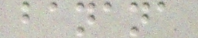banana
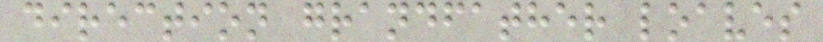direction grandfather loaves
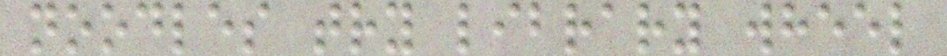noodles try library wheel
